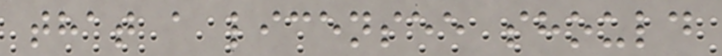that a licensee should
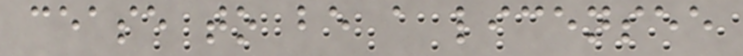cease to be a licensee
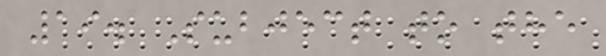19. Subject to the
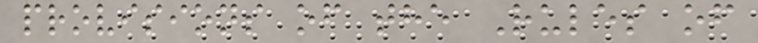provisions of the Rules of
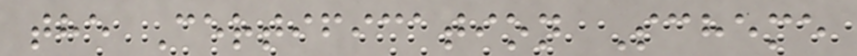the Certification Scheme
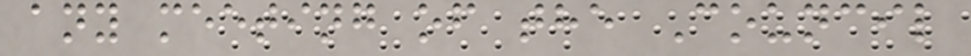any meeting of the Council
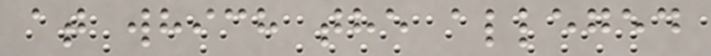at which the alleged
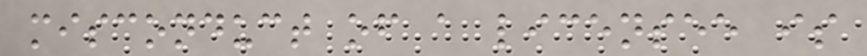misconduct of a licensee is
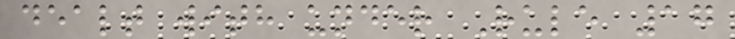dealt with under Rule 17
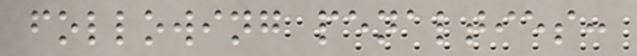following penalties:
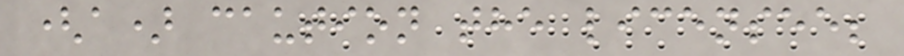(a) caution the licensee;
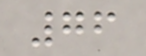76
